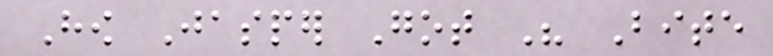How Jasper Got His Bite
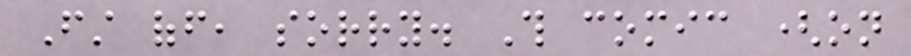First off, sorry. This comic (on
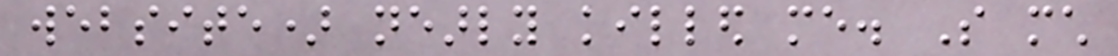website) nearly killed me. So much
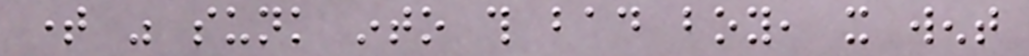time was sunk into this bad boy, it went
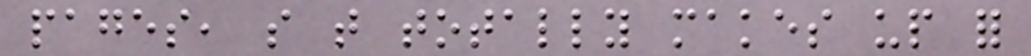pages, so that totally makes up for
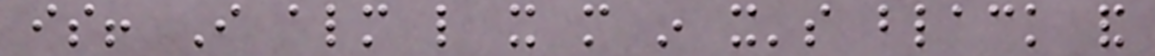is! I almost like it more in it's black and
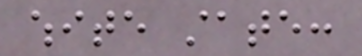white state:
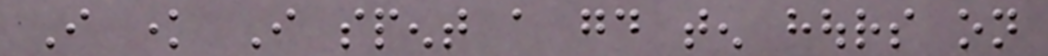I know I spent a good ten hours on
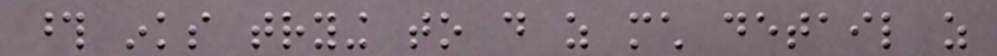those inks trying to do as much detail as
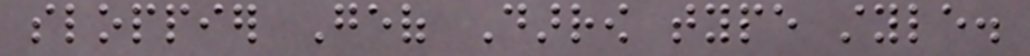sloppier Geof Darrow type style.
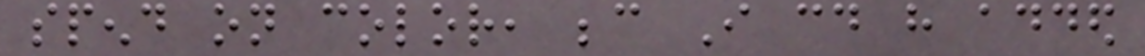spend on color, because I could have added
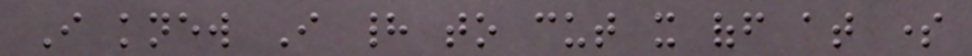I knew I had to cut it off at some
